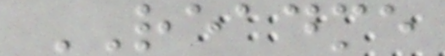README
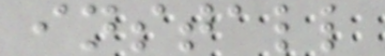install
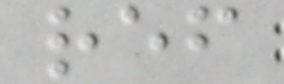ref
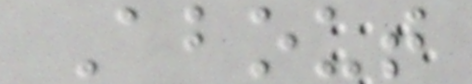About
